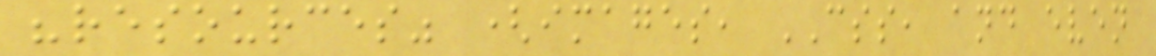"resources" (images, CSS, and even
